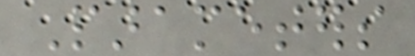Parameters
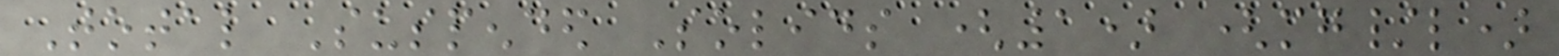Total Suspended Solids (1) (mg/l)
